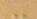-
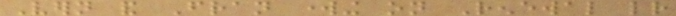Vern and Fran working on Renewal letter
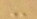-
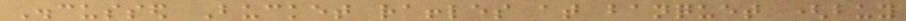Discussed Bucket raffles at banquet (buy
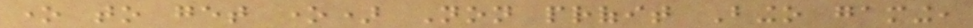one to get one) Non profit Bingo gaming,
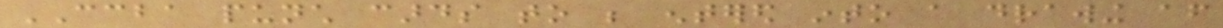CCBA punch cards to be entered into a drawing after
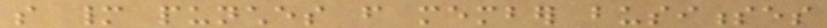so many punches from member businesses
